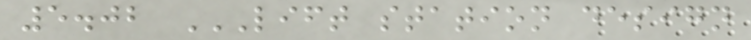5.02 LIFT STATION DESIGN
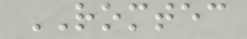ROMTEC
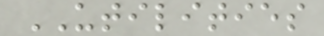UTILITIES
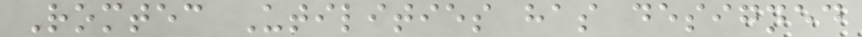Romtec Utilities has designed
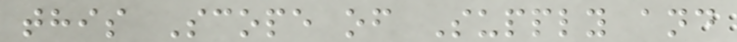this Scope of Supply and
